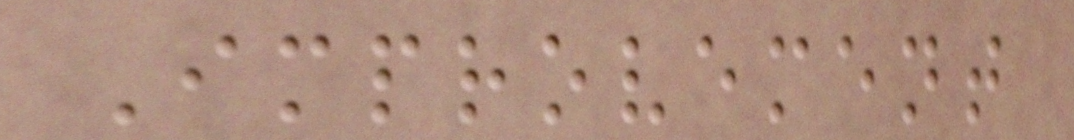Improvement
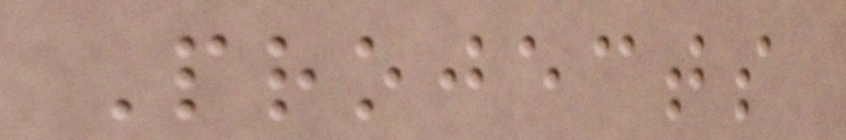Projects
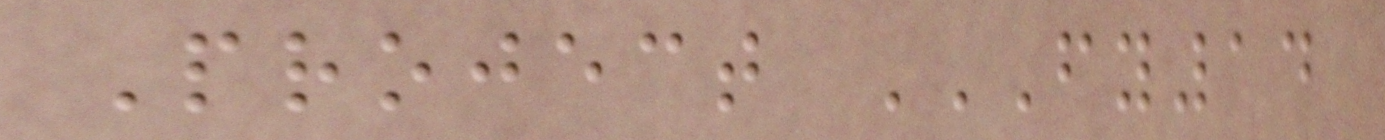Project FY14
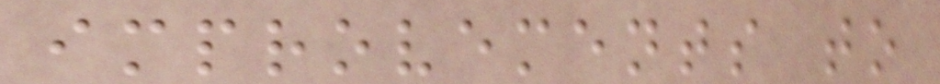improvements to
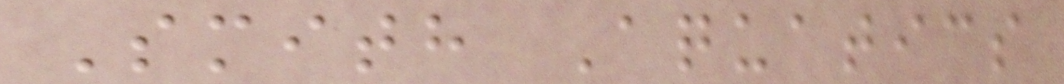Smith Aquatics
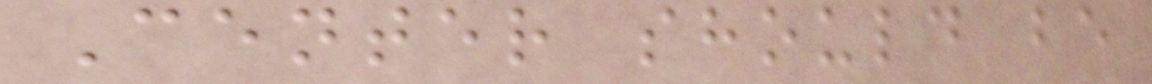Center should be
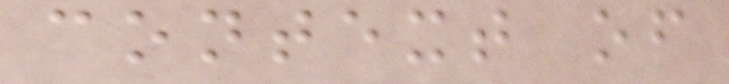context of
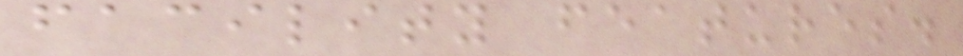facility features.
